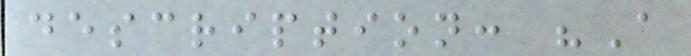description: "A
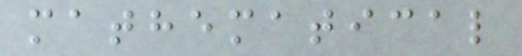mathematical
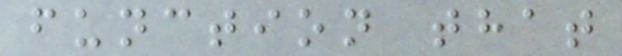function that
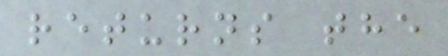returns the
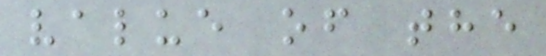value of the
